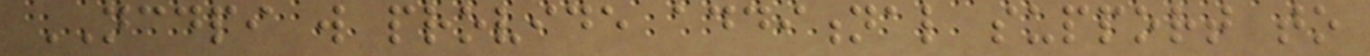NCDPI will provide additional support to
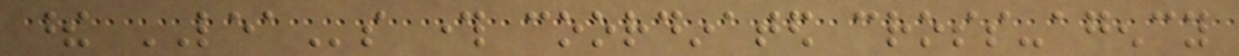these LEAs through coordinated cross-agency
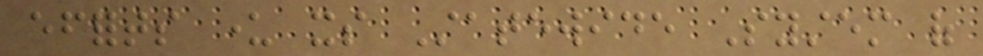efforts under its Statewide System of
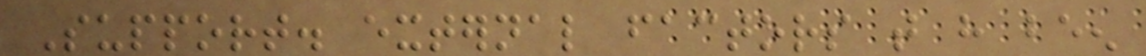Support. external factors that have been
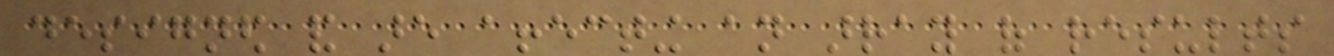designed and are affecting an array of results
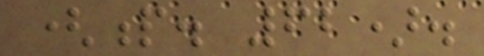(p. 62).
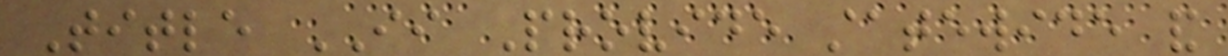Title II Provide statewide and
